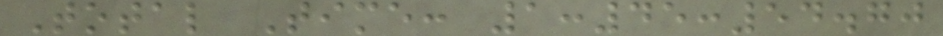Total Time: 1:45:54.70
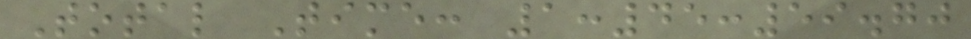Total Time: 1:45:59.70
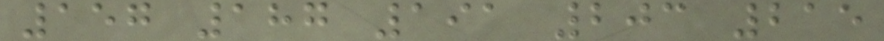157 187 191 203 215
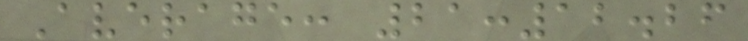Average: 21:12.26
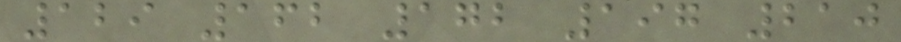129 162 172 197 210
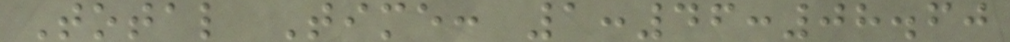Total Time: 1:46:08.60
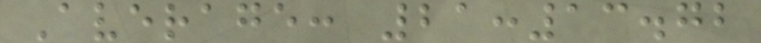Average: 21:13.72
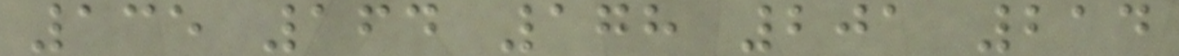135 164 178 201 214
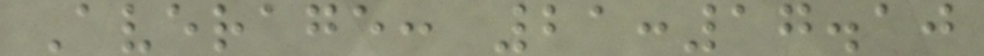Average: 21:17.10
